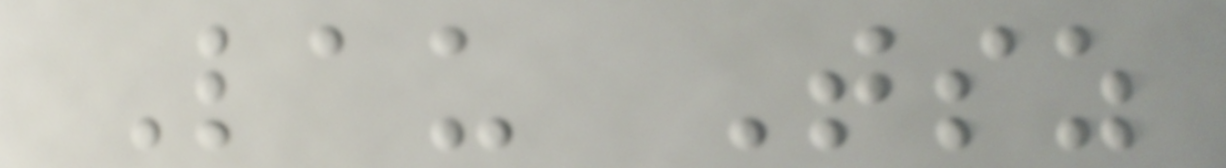Lau Tsz
